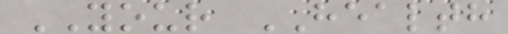YOUR HEALTH
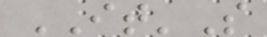IT'S
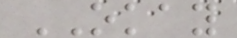OKAY
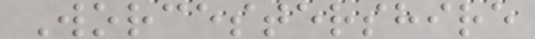Worcestershire
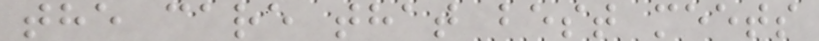the care that best meets
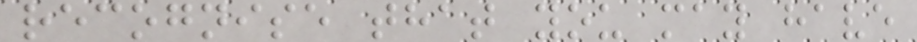recognise that you may have
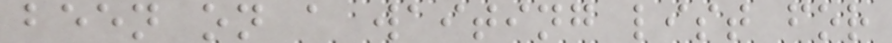been on a waiting list for
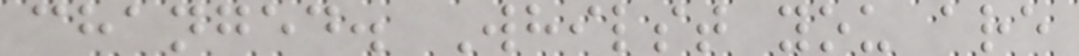changed. Whilst you are
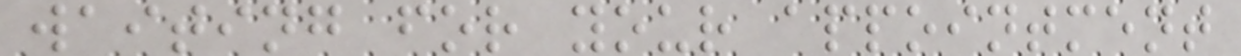waiting for your appointment
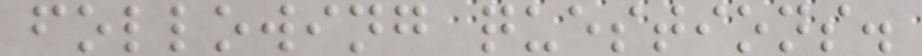following questions.
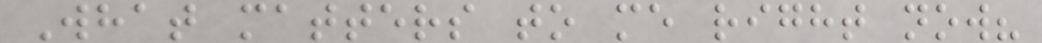What matters to me right now?
